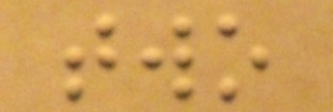two
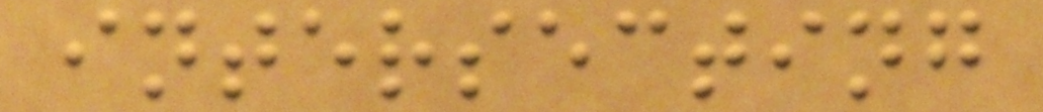intersecting
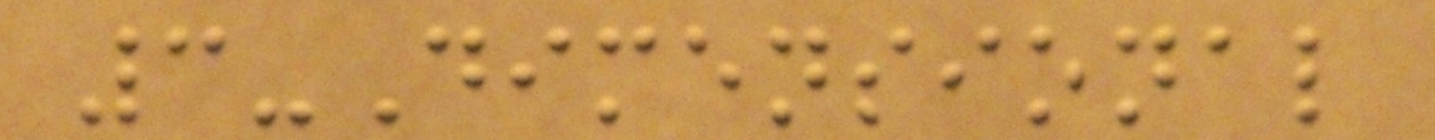3-Dimensional
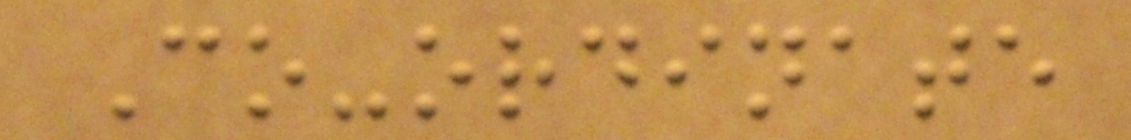Co-ordinate
